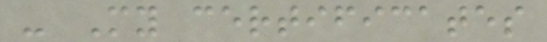- My certificates
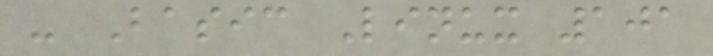- Basic Linux 101
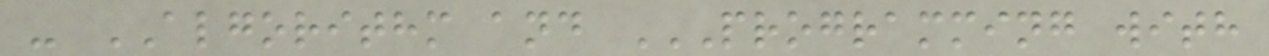- ALGORITHM and PROGRAMMING WITH
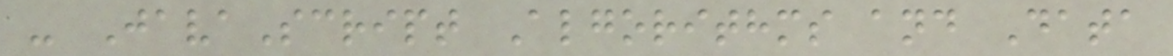- JavaScript Algorithms and Data
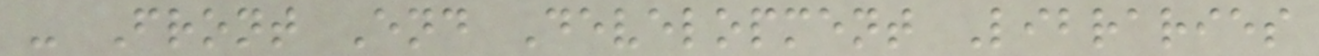- Front End Development Libraries
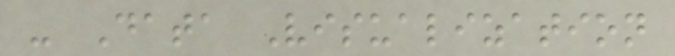- Data Visualization
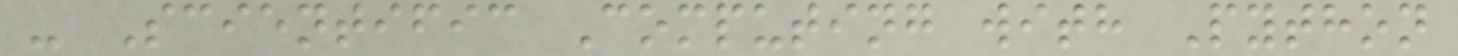- Scientific Computing with Python
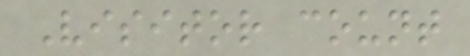Visitor count
